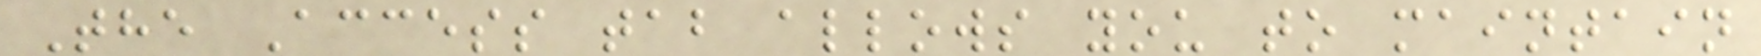The Access tab allows you to maintain
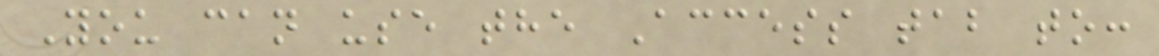You can use the Access tab to:
